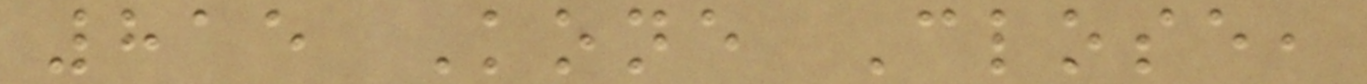815 Kone Close,
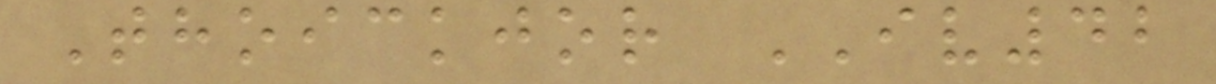Thoickjor IV42
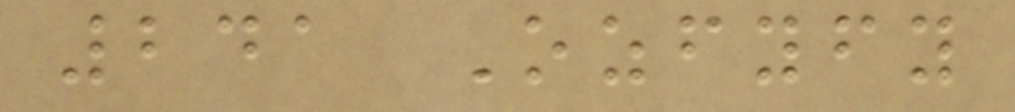241 Ozfyfy
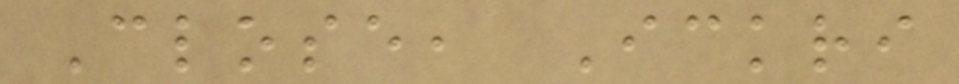Close, Ickri
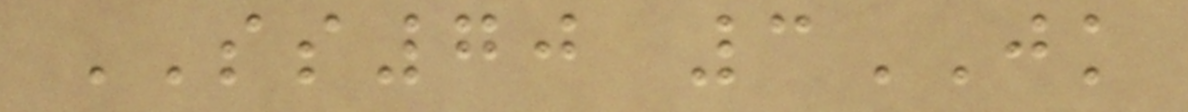SS70 3JK
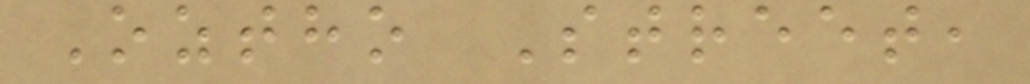Oztho Street,
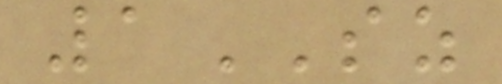1SZ
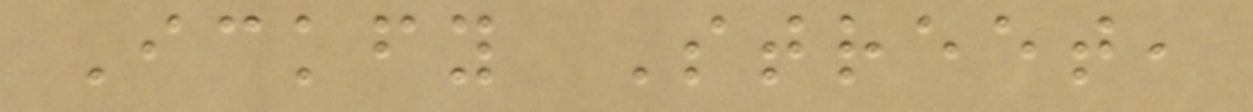Ickfy Street,
